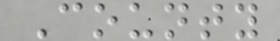County
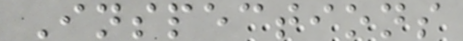Inspections
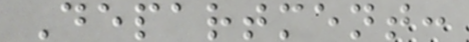Department:
